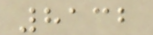8132
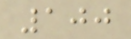100
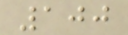100
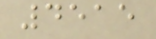4515
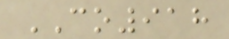CO918
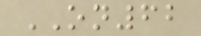ON62
